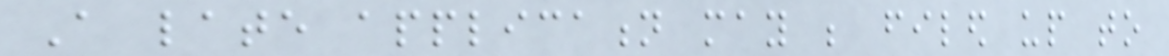A late application may be filed up to
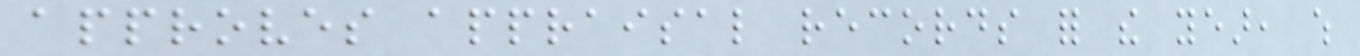approves appraisal records for the year, which
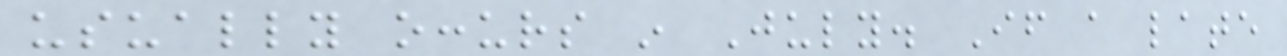usually occurs in July. If a late
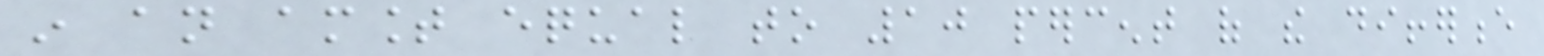in an amount equal to 10 percent of the difference
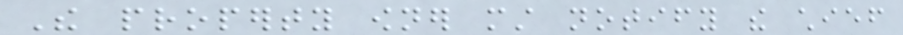The property owner must notify the chief
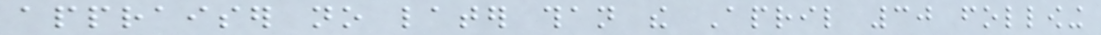appraiser no later than the April 30 following
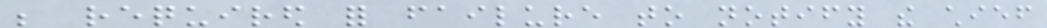be required for failure to notify the chief
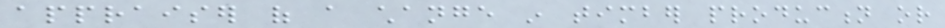appraiser of a change in timber production or
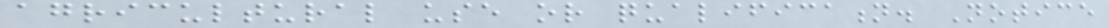agricultural use or qualification. Notice
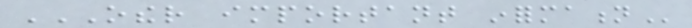OTHER IMPORTANT INFORMATION
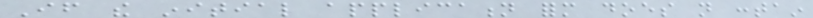If the initial application form does not contain
